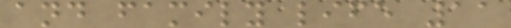and family life 11
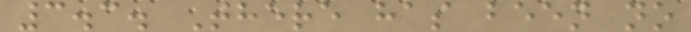3.3. There has been no
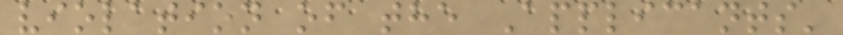violation of the Applicants'
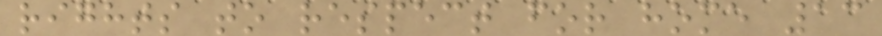rights to respect for home 13
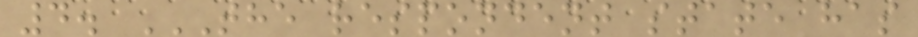4. THE RESPONDENT STATE HAS
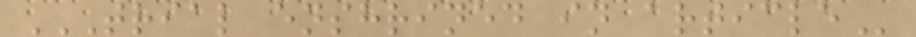TRIAL ENSHRINED IN ARTICLE
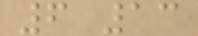6 13
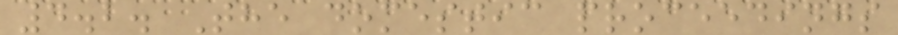4.2. The domestic proceedings
